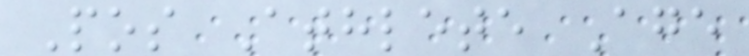Pos Athlete Age
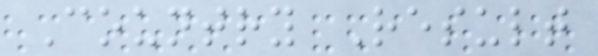Country Result
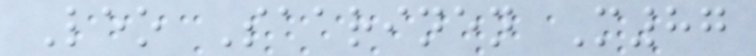Leo Saarinen M87
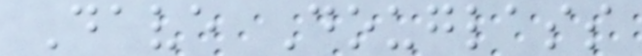Dave Douglass
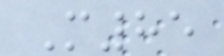M85
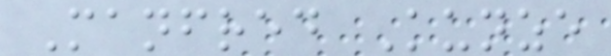Manfred Kunze
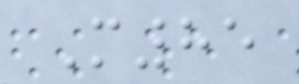M85
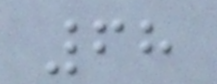68
